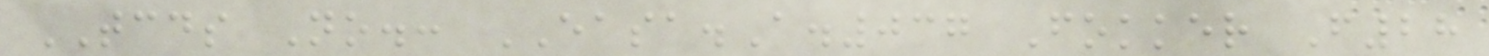TCDS No.: EASA.A.037 Fokker F28
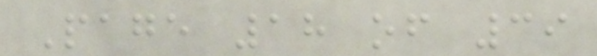Page 18 of 39
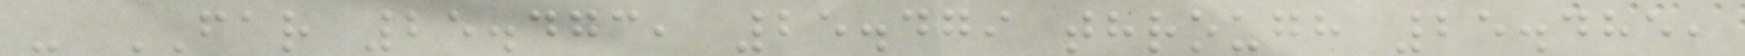- FAR 25.473, 25.479 through 25.485,
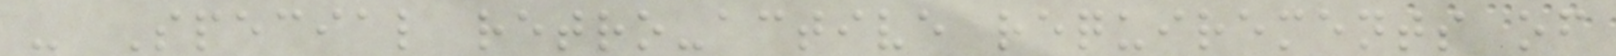- Special retro-active requirements of
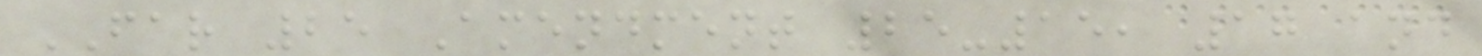FAR 25 Amendment 25-15, 17 and
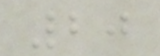20
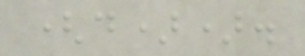(d)).
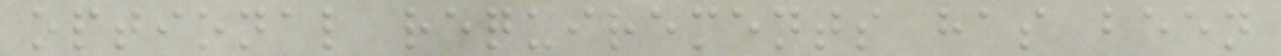optional requirements has been
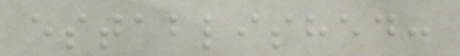established:
